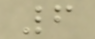6
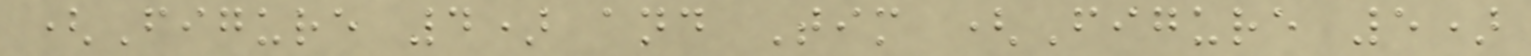(Figure 4) and Tim (Figure 5)
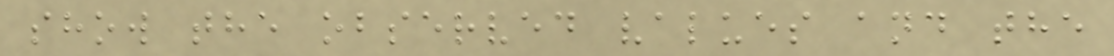show the observed values and the
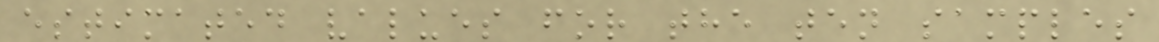estimated values for the ten samples
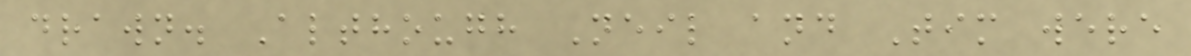drawn. Although Neil and Tim were
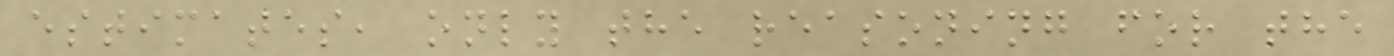estimates, only the reasoning for the
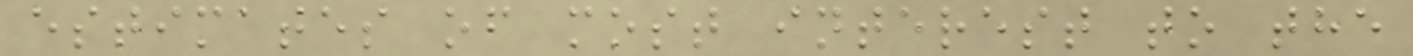estimates of most interest to the
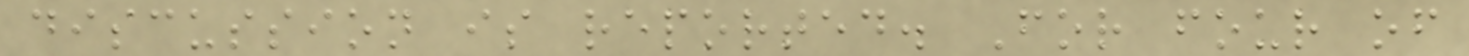discussion is reported. For four of
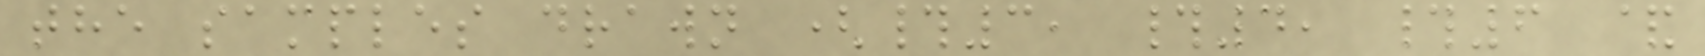the samples drawn (#3, #4, #6 &
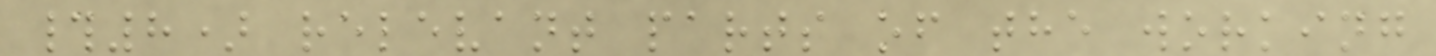#8) relevant parts of the working
